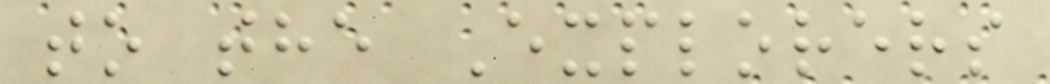to the Explorers
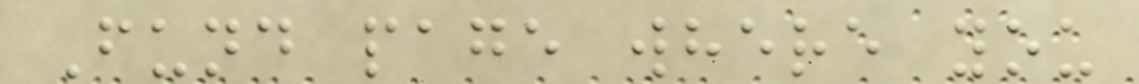Fund page where you
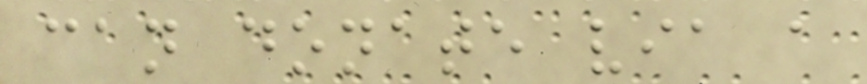can donate via a
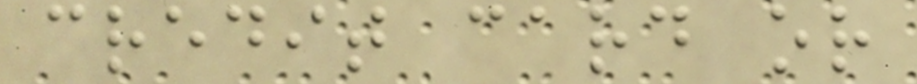credit card or
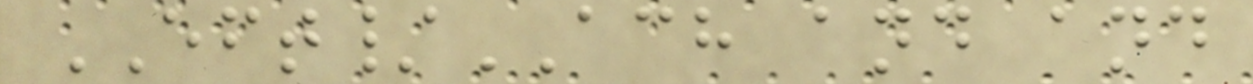EFT/ACH and and
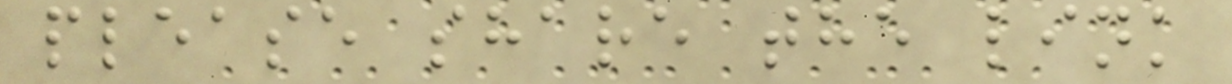please share the link
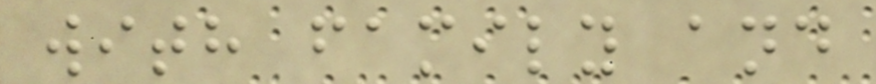with family and
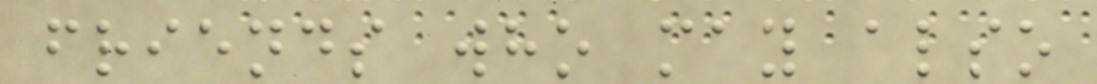friends who may also
